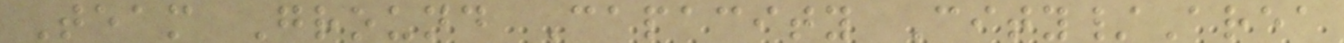Team Ground Capacity City/Area
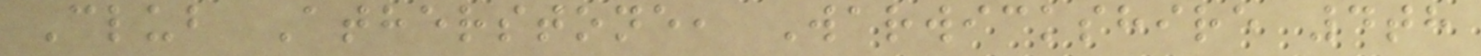Club Atherstone, Warwickshire 4th
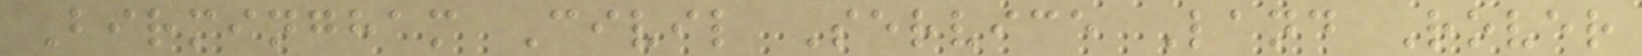Birmingham Civil Service Land Rover
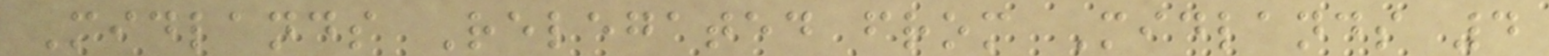Midlands Relegated from Midlands 4
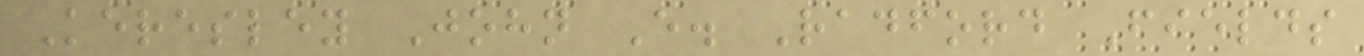Keresley John E. Radford Fields
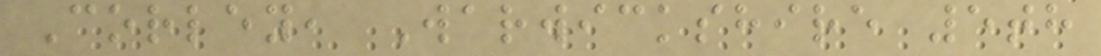Corley, Warwickshire 5th
